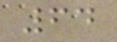64
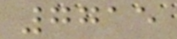7715
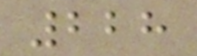228
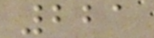221
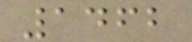1462
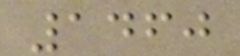1460
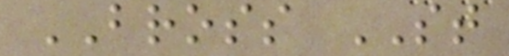BROSS ST
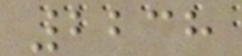2238
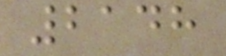2148
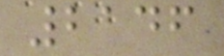2146
